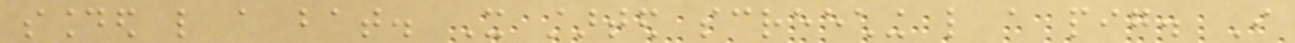sounded like a bat. It started screeching like a pig. I
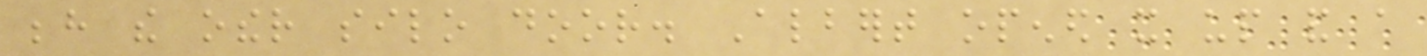behind the other silo door. Albert opened it up and a
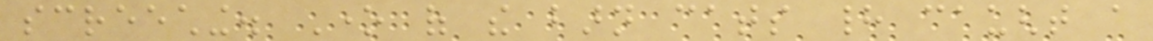screeching. One of the barn cats had caught a
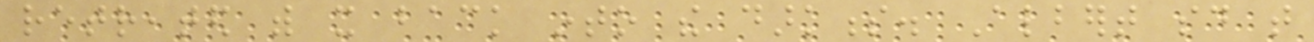retreated with it back into the darkness. Albert said that
